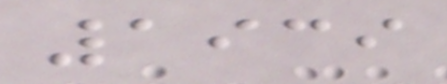1939
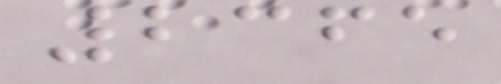2365
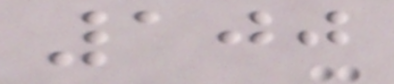100
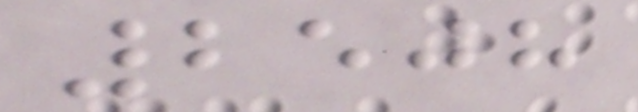2508
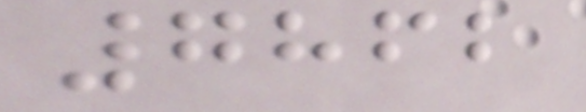7862
